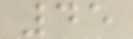45
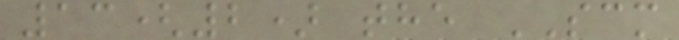13(2) the SCM
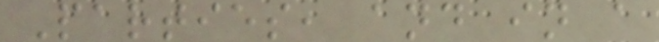Parties, and in a
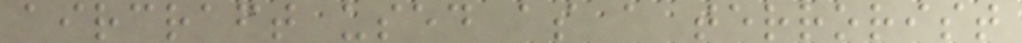aircraft used as a terrorist
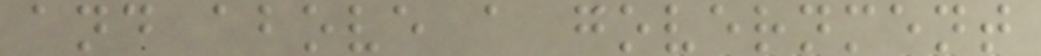and above a government
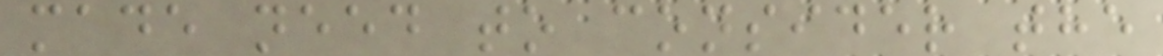made need to consider the
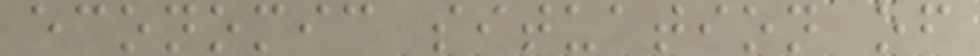economic situation of
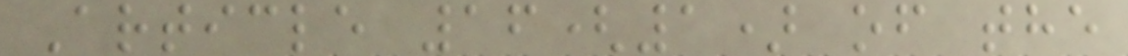Article 16(1) of the
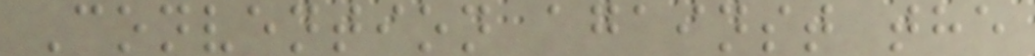Convention against the
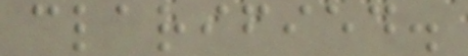clarified.
